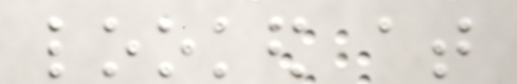looked at
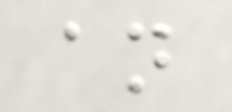an
